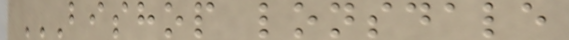BISHOP LONSDALE
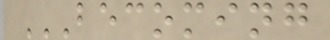BECOMING
